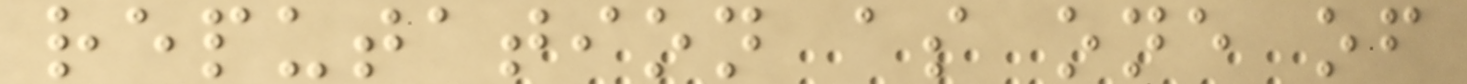reputation as one of
